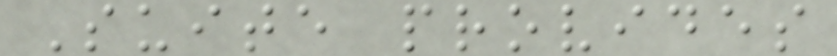Suite provides
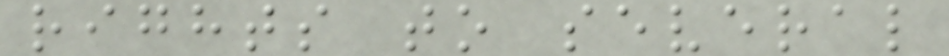rights to several
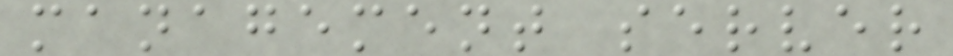management server
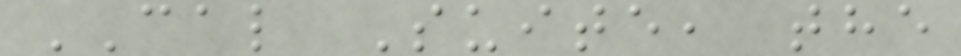CAL Suite, the
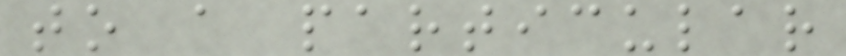to a particular
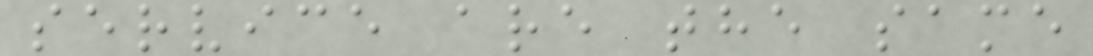service are the same
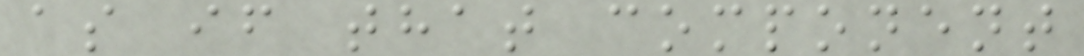as if that component
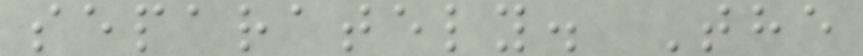separately. The
